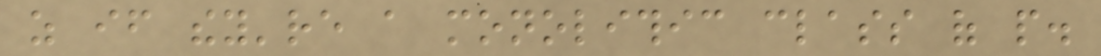as if they're a monolithic class of people.
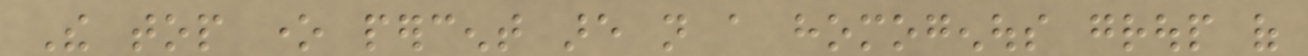The top one percent are not a homogenous group of
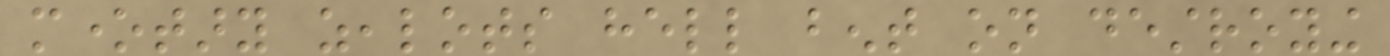monetary zealots hell bent on destroying
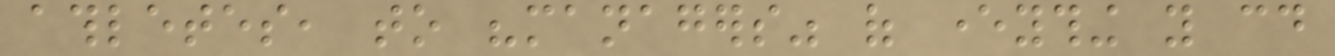athletes, to "managers" of everything you could
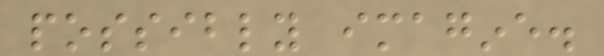possibly imagine.
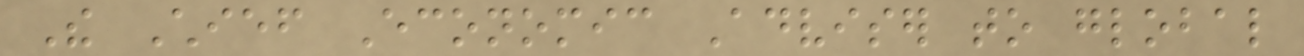The Chief Economic Adviser to global
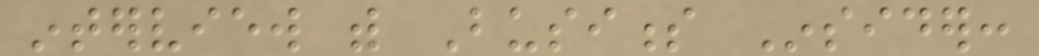interview with Business Insider:
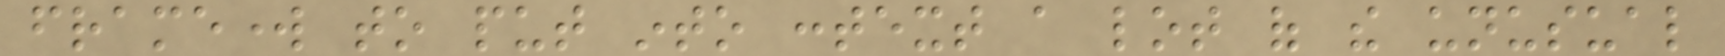framework to put into context a lot of the unusual
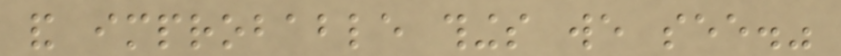and improbable things we see."
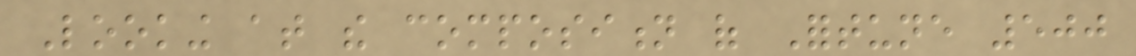Looking at the composition of Fortune 500
